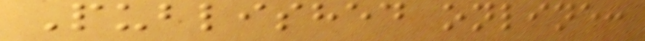Published online:
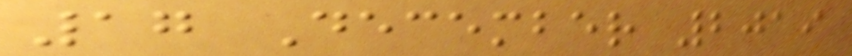17 December 2019
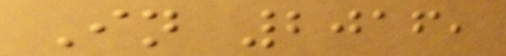In 2016,
